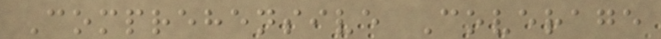Comprehensive Coverage
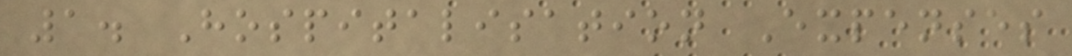1. Hospitalisation Expenses
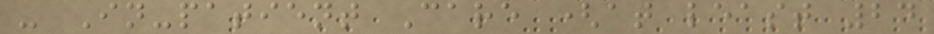- In-patient Care (at least 24
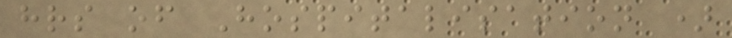hrs of Hospitalisation )
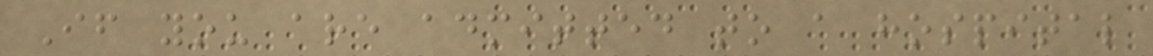If you are admitted to a hospital
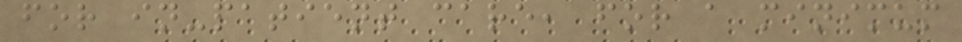for in-patient care, for a minimum
